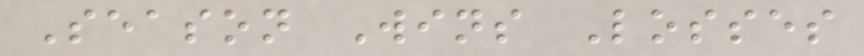Season Wins Losses
